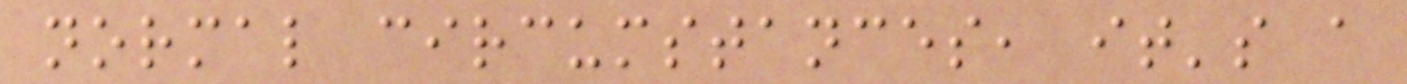normal circumstances, it's a
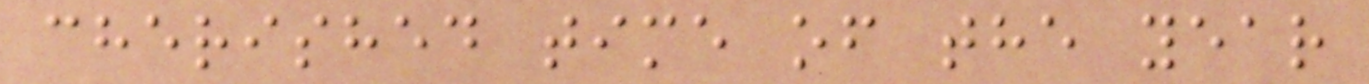cherished time of the year
